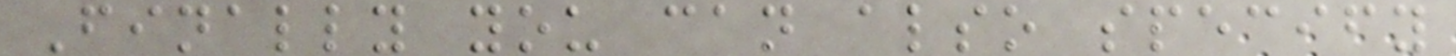Finally you can also specify
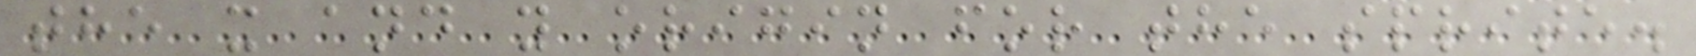the x and y origin for the sprite.
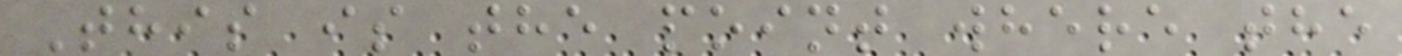This is the point where the
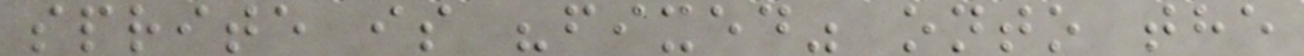sprite is "fixed" onto the
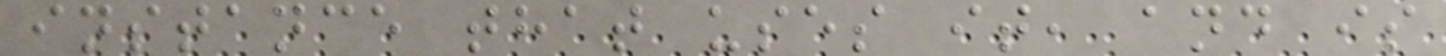instance that uses it, and is
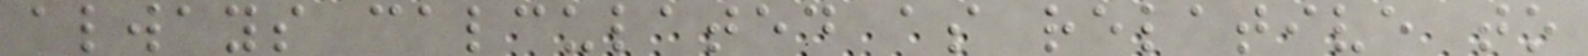always calculated as relative to
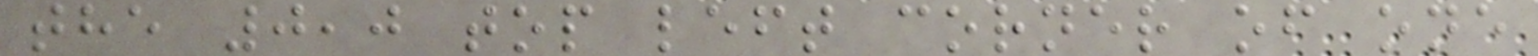the 0,0 top left corner of one
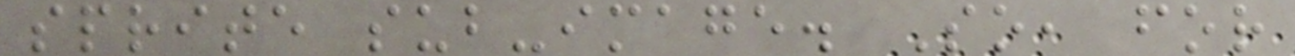sprite sub-image. So, for
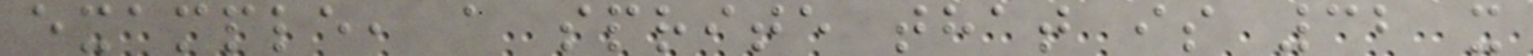example, a sprite that is 32 x
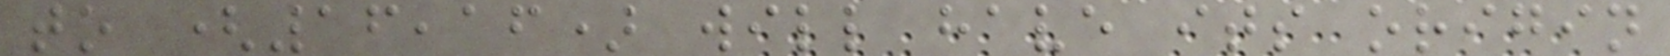to (16,16) will have its origin
